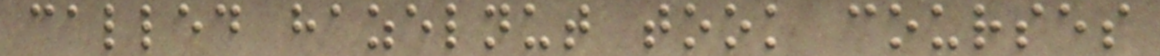called hazelnut took courses
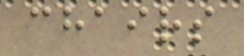chairs
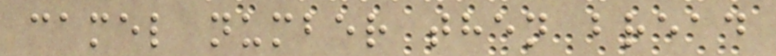camel number then bread
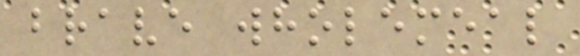brave wholemeal
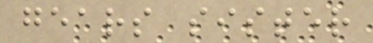gears sister
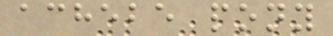achebe pony
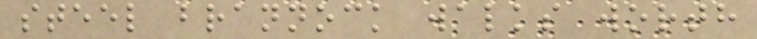steel brannock walks worth
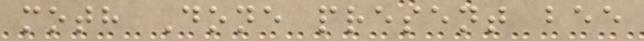moth Done present bee
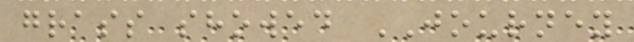grass showed JOURNEY
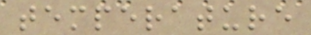temperature
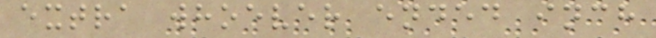extra whoever ended inch
